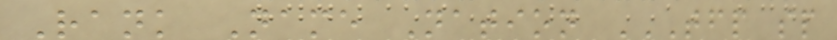Rank Name Nation TFP SP
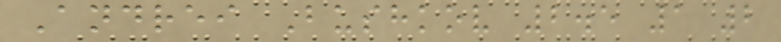Andrei Bushkov 2.5 1 2
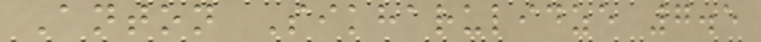Anton Sikharulidze 7.5
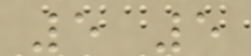5 5
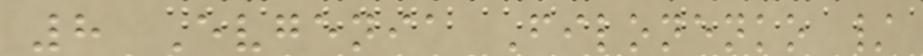8 Evgenia Filonenko /
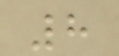8
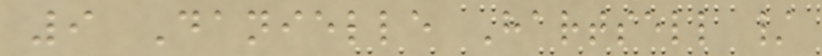9 Danielle Hartsell /
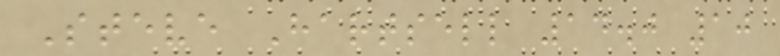Steve Hartsell 14.0 10
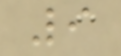9
